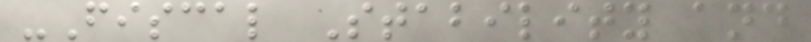-Fiscal Stability and
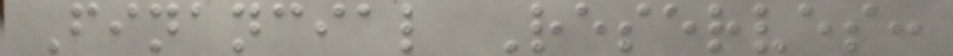Financial Reserves:
